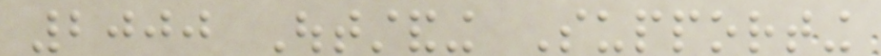2000 Outstanding Supporting
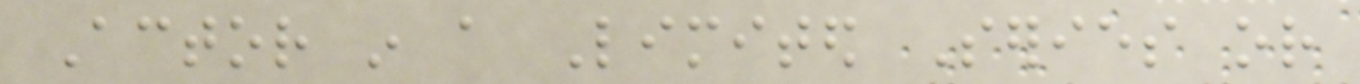Actor in a Limited Series or
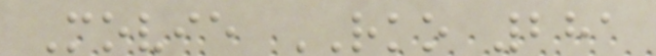Movie RKO 281
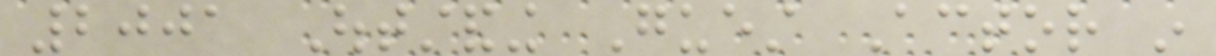2001 Outstanding Guest Actor in
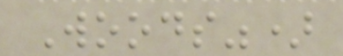Woods")
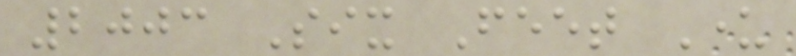2003 Six Feet Under
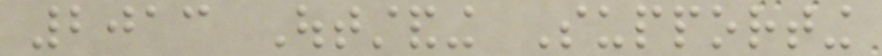2013 Outstanding Supporting
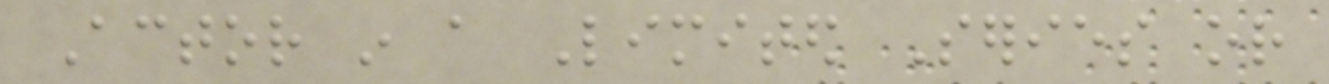Actor in a Limited Series or
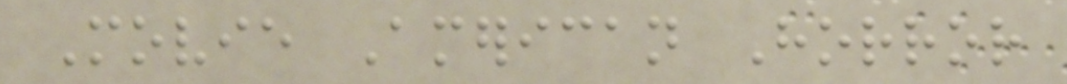Movie American Horror
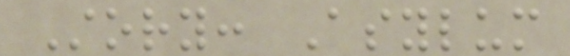Story: Asylum
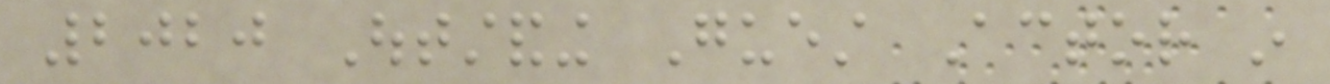2020 Outstanding Guest Actor in
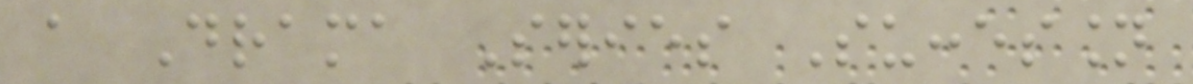a Drama Series Succession
